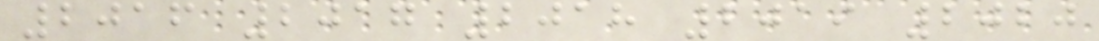2016 2017 2018 2019 2020
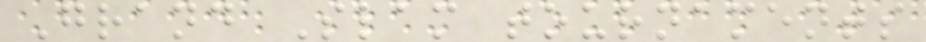Grand Slam tournaments
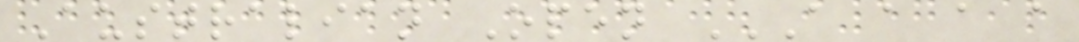Australian Open A A A A
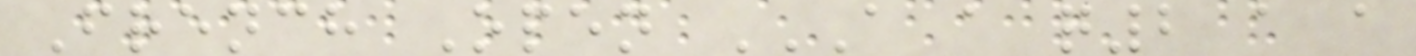French Open A A Q2 A A
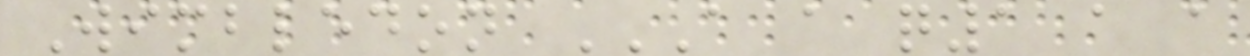Wimbledon A A Q1 A A
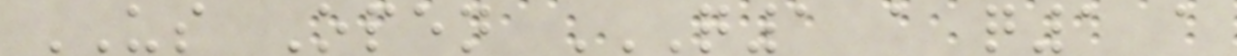US Open Q1 A Q1 A
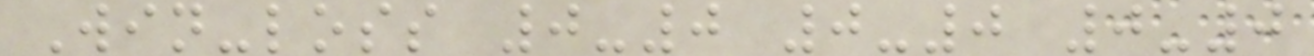Win-loss 0-0 0-0 0-0
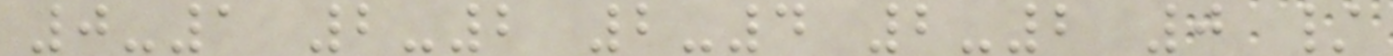0-1 2-2 2-4 2-2 0 /
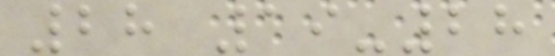28 19-28
